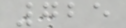725
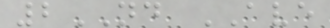2ND AVE
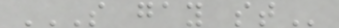S GAY ST
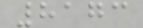8173
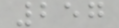257
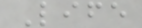Life
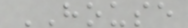HOUSE
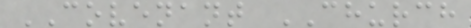COVENANT CHURCH
